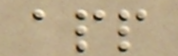app
